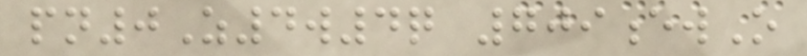pn0Z4w4q 709ewO
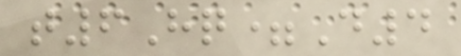t6Hq=D4
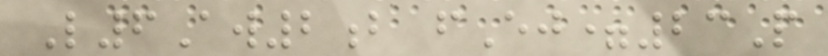L6Aw2b fEj=23P
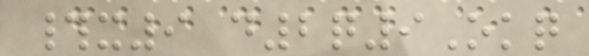#x9 d2q9Okq
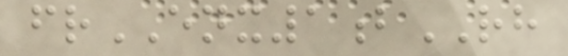frENX1bRH
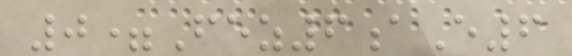0=Fez6aE6
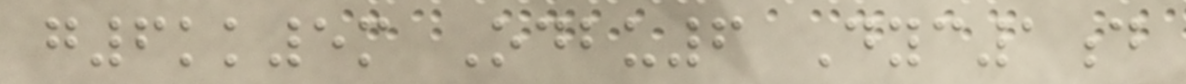g6kk5m Odbu6 Dyc1d
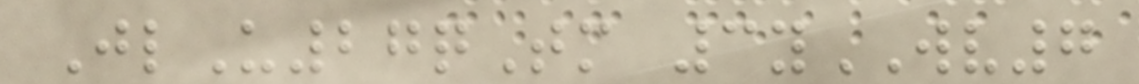JlU27qTm 3yWV7
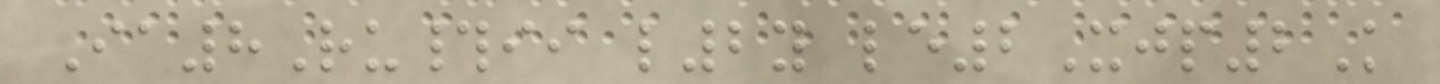Ia8Ru#ii l2y le2Xjp2K
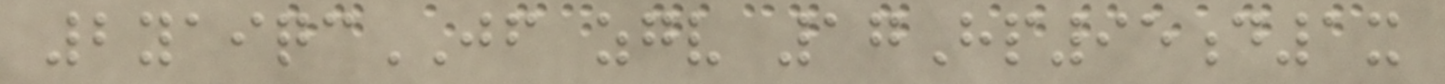2yaiqcJF zgv 17Hp95d1x
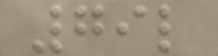79l
